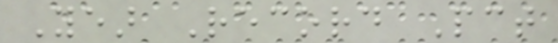Year Record Pct
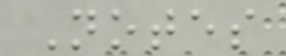Notes
